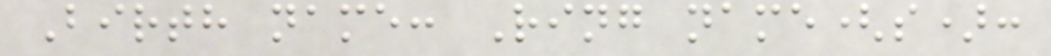Birth name: Ring name(s):
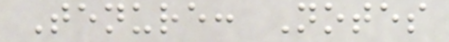Tenure: Notes
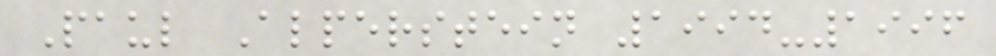Paul Alperstein 1994-1996
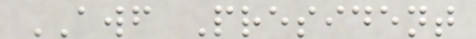AWF President
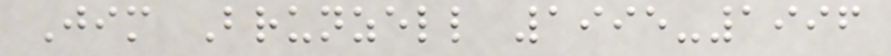Jim Brunzell 1995-1996
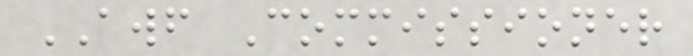AWF Commissioner
